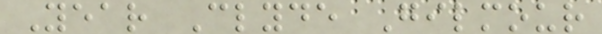Year Clyde Gilmour
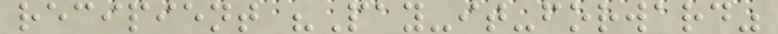recipient "Pay-it-forward"
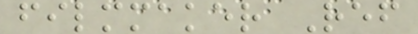filmmaker Ref
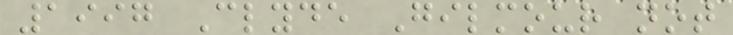1997 Clyde Gilmour not
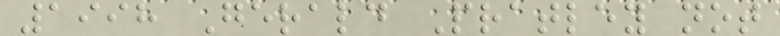1998 Gerald Pratley not
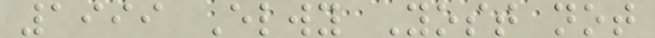1999 Elwy Yost not
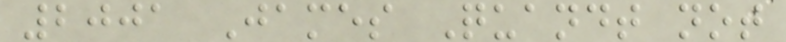2001 James Quandt not
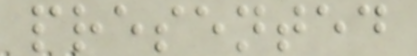presented
